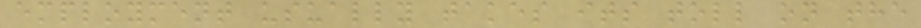employment usually takes its toll on the
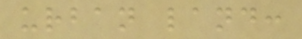urban land:
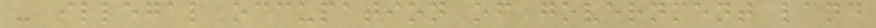- illegal occupation of government land
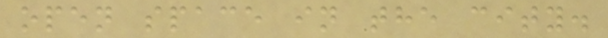open space in the city.
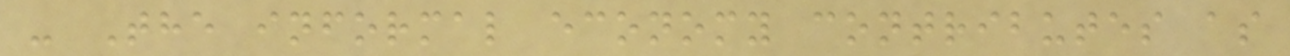- The informal economy contributes as
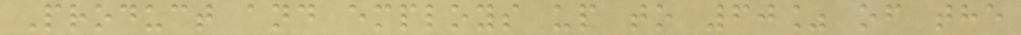Product and employs up to 60% of the
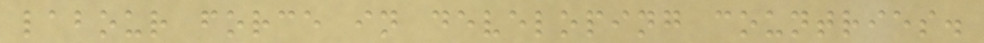labour force in developing countries.
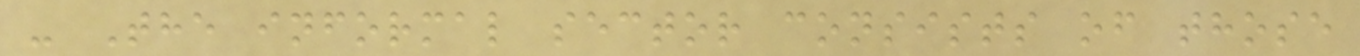- The informal sector consists of those
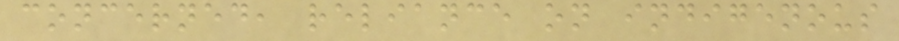concerned, reliance on indigenous
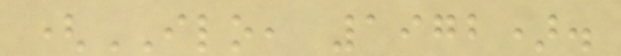(ILO, 1972).
